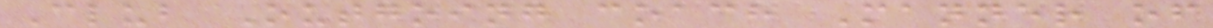Club Outgoing coach Manner of
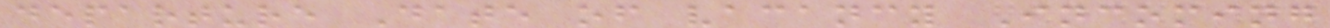departure Date of vacancy Incoming
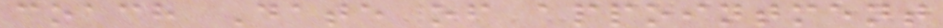coach Date of appointment
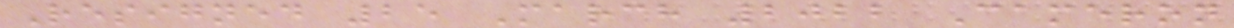Resigned 25 March 2022 Cameron
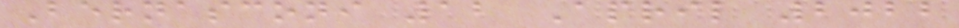Bernasconi 12 April 2022
